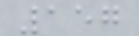157
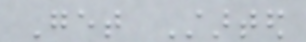Get Started
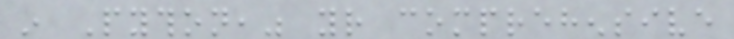in Python," your comprehensive
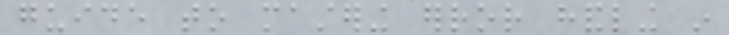guide to mastering error handling in
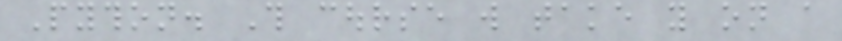Python. This course will take you on a
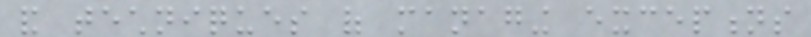and techniques of managing exceptions
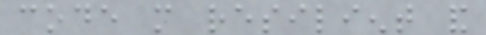code more resilient and
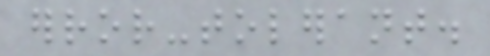error-tolerant.
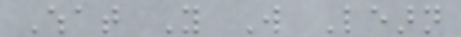What You Will Learn
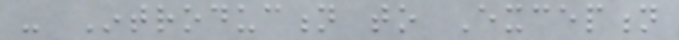- Introduction to Exception
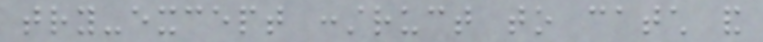try-except construct to catch and
